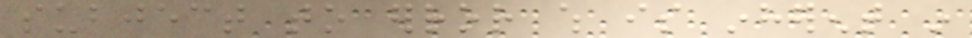subject to error which is inherent in
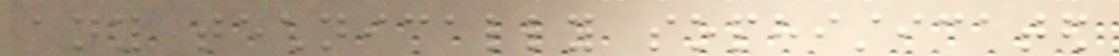any technically sophisticated
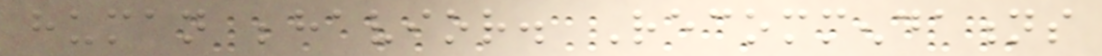human behavior. Recommendations
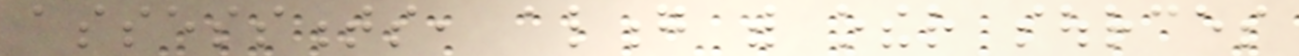assessments, along with other sources
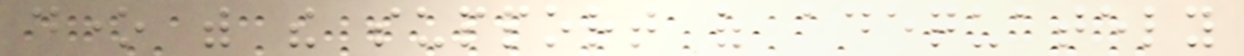done with the support of adequately
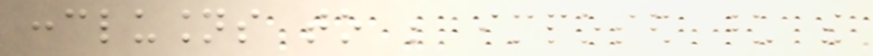conclusions to be imposed upon the
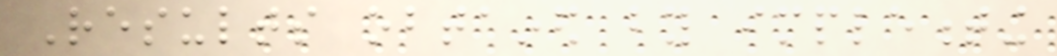Results obtained by implementing
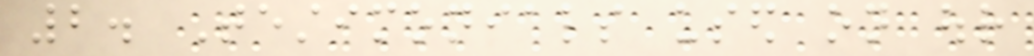2. Testimonials used on our
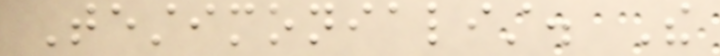Testimonialist. The
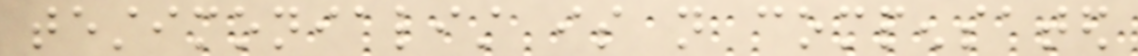testimonialist is not compensated
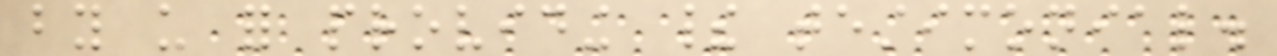by us for providing their testimonial.
